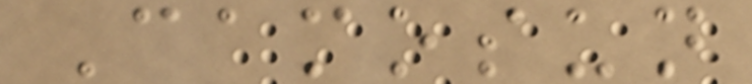Camosun
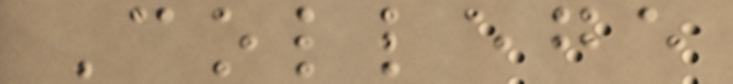College
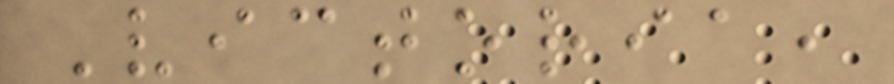Victoria,
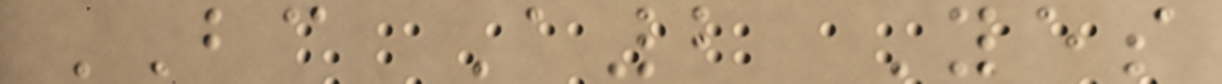BC A2 Yes
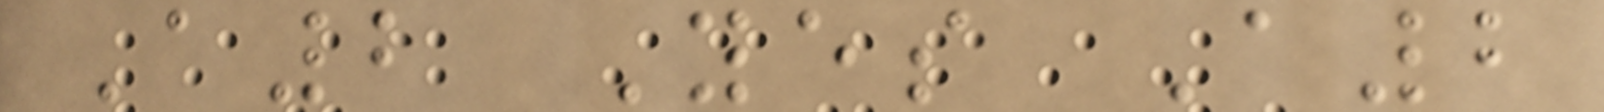A2 Yes A2
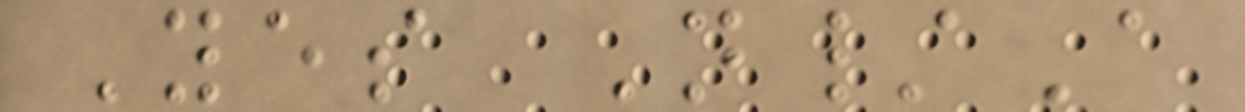Yes N/A
